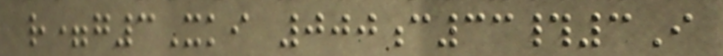r=g3Xki 000c33#3I
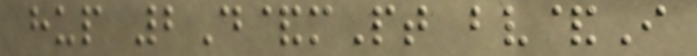hup 2D&mPt bv&I
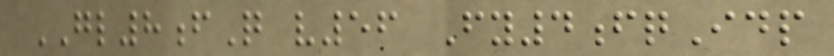GL8fQ v56 Fy4fqIdp
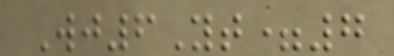Wj6Yt=7
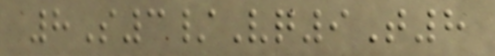8S3/Vq9T8
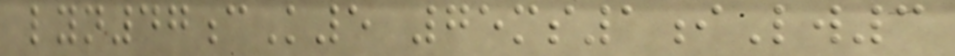lyn47cK5 75ms1iLw3
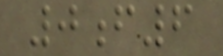0f6
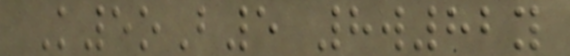K5oB5 8w82y
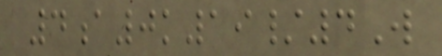4a0k19/4W
